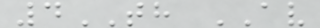4TH AV
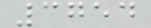3754
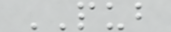PUB
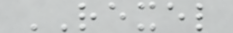REXEL
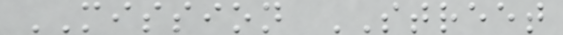MISSION STREET
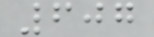607
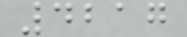4217
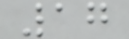17
